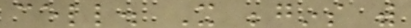cell. It begins with
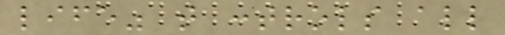life" that controls all
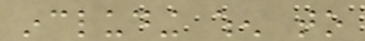including when to
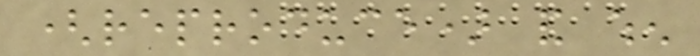(reproduce) and when
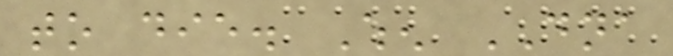to die. When DNA
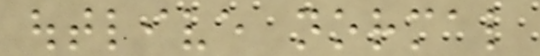outlive normal
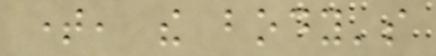time, the body's
